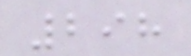298
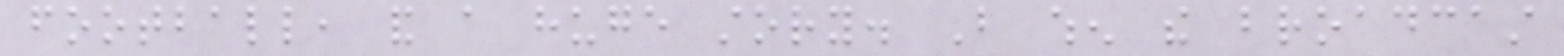football, and a huge story. But when the broadcast
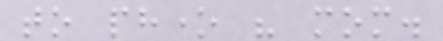to phone his mom.
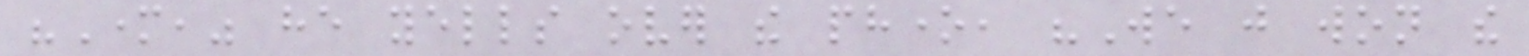"Mother," he yells over the phone, "We just won the
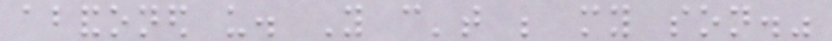abandoned us. You can't be my son."
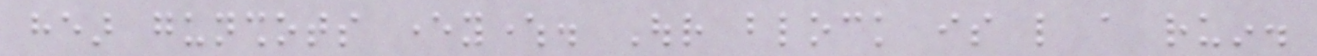hear gunshots everywhere. Our block is like a ruin.
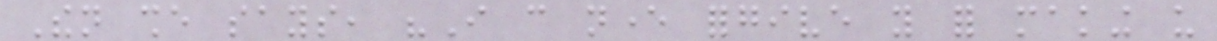Then she says, "I can never forgive you for making us
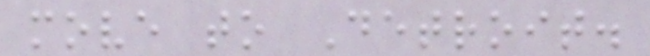move to Detroit.
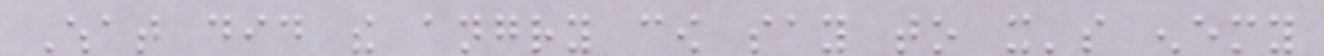What did the angry cow say to it's enemy
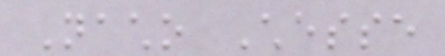Nacho Chesse
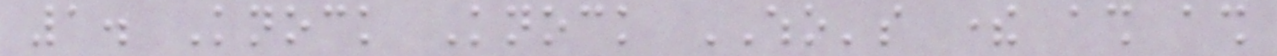1. Knock Knock WHO's there ash ash
